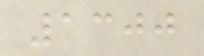1300
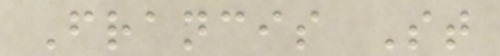Francis St
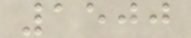1500
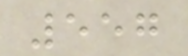557
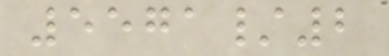5571/2
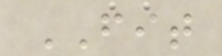FIT
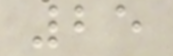25
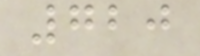720
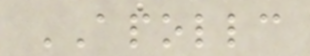APOLLC
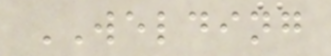WELDING
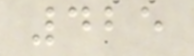425
